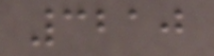3210
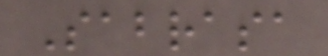Sabrasa
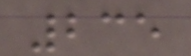235
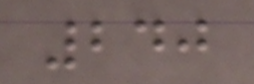240
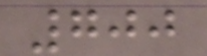700
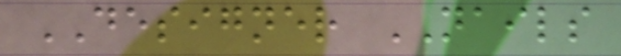DESIGNER NAILS
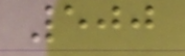500
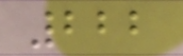222
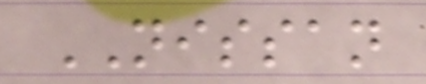NISSAN
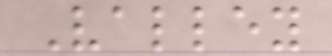Valley
